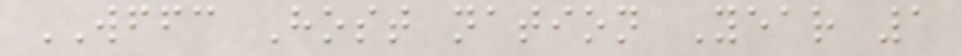WFFC Host nation Year 1
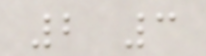2 3
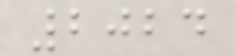2024
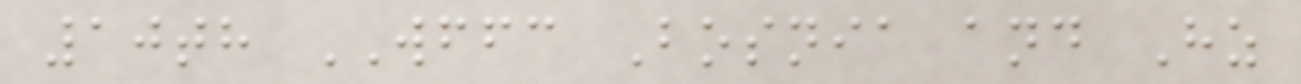10th WFFC Bosnia and Hz
